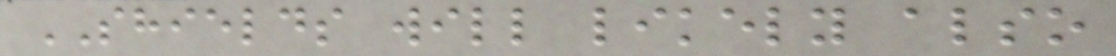SHIELDS will likely also
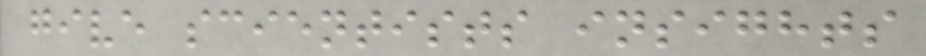give scientists insights
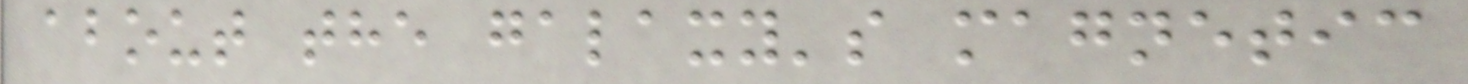about the galaxy's magnetic
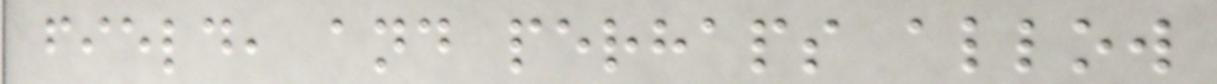field, and perhaps allow
